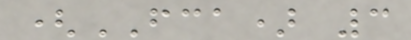(FCA) 3
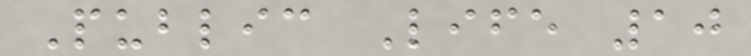Public Life 10
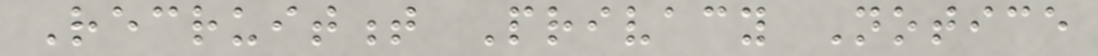Recruitment Privacy Notice
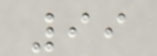99
